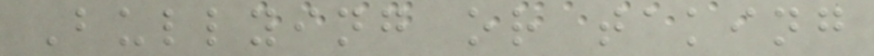Bullying or taking
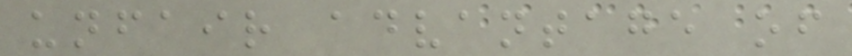unfair advantage of
